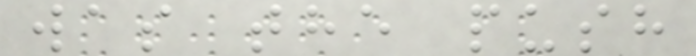was the push
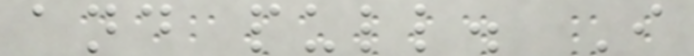and pull. I
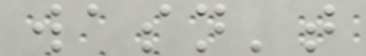wasn't
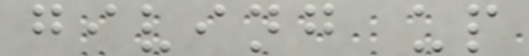giving up
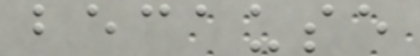because
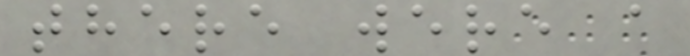there were a
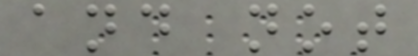and not
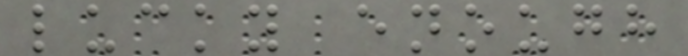lucky enough
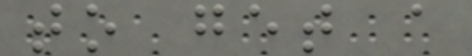to get a
